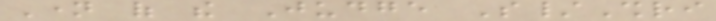Name of the Judge S/Shri
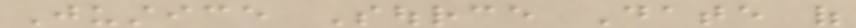Justice Source Date of
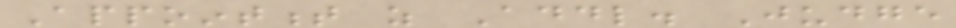Appointment as Addl. Judge
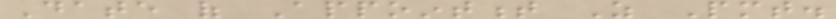Date of Appointment As Pmt.
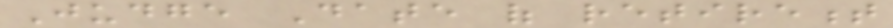Judge Date of retirement
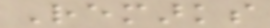Remarks
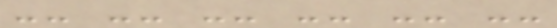-- -- -- -- -- --
